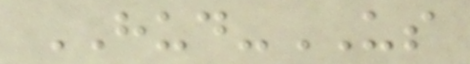HUD-US
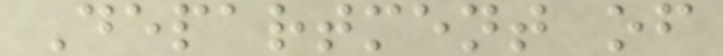Department of
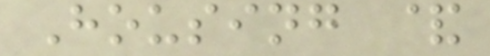Housing &
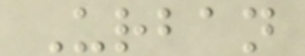Urban
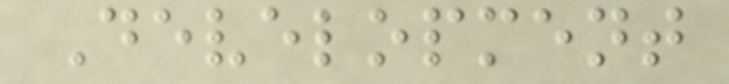Development
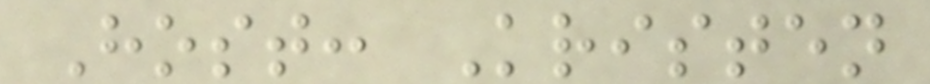Host: Kristen
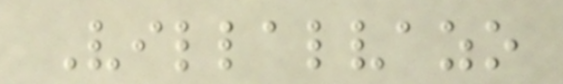Villalvazo
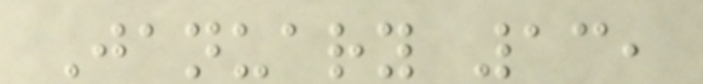January 13,
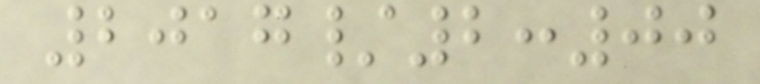2017/2:00
